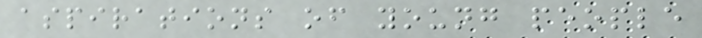aspirations of young people
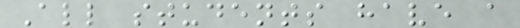All students have a
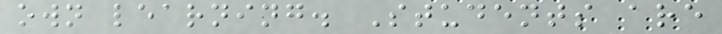own learning. Students are
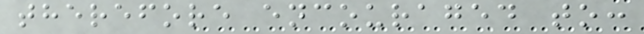therefore encouraged to:
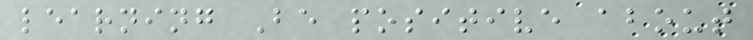learning Be positive about
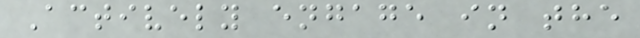Actively engage in the
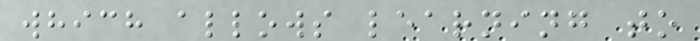which allows learning to
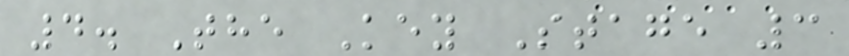4. The Key Stage 3
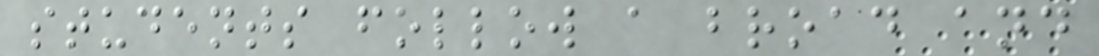students follow a broad and
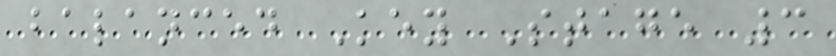balanced Key Stage 3
